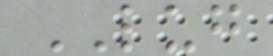LUG
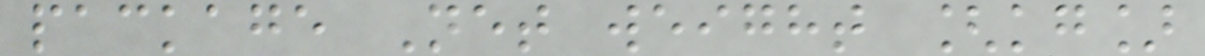package Net weight [kg]
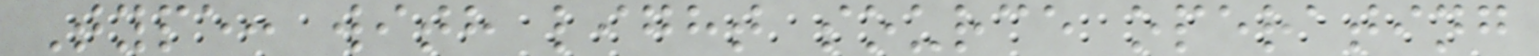Type: with light source operating
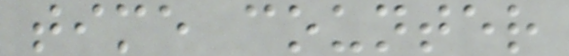time counter
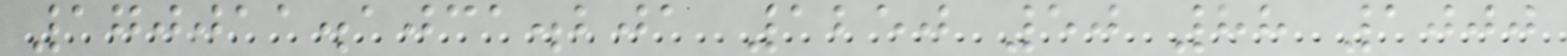170011.1031.201 1250 50 88 1000
